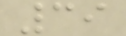39
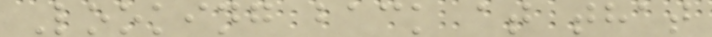Looking back at that
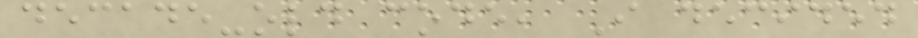decade-old code, I decided
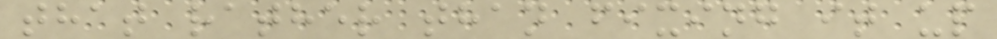that rather than fixing it up
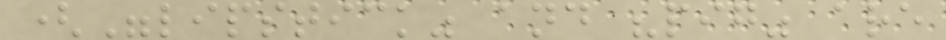("lipstick" and "pig" are
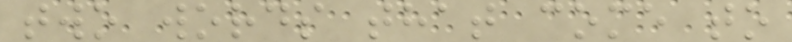two words that come to
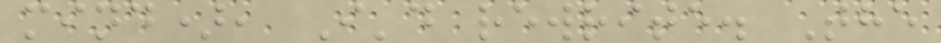mind), I'd rewrite. The
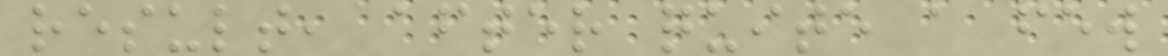result, after quite a few
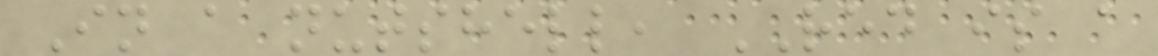In a nutshell, RED is a
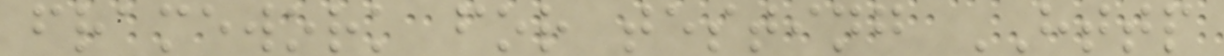framework for testing HTTP
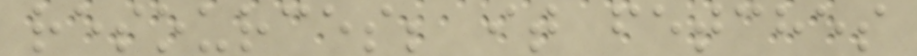resources; it fetches
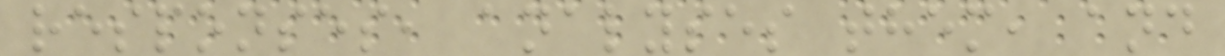responses, analyses them, and
